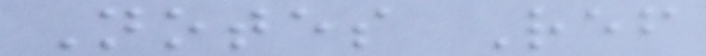Notes Ref
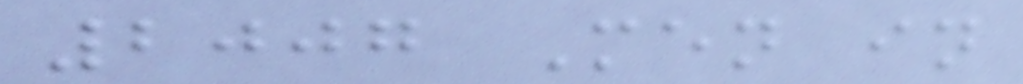2007 Men in
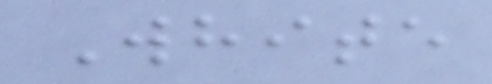White
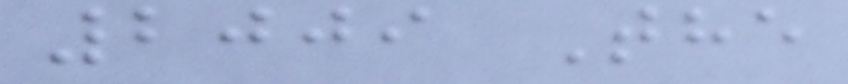2009 The
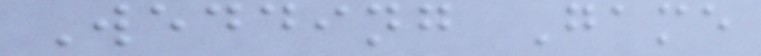Wedding Game
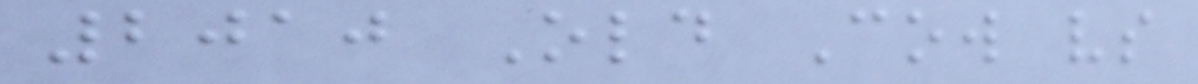2010 Old Cow vs
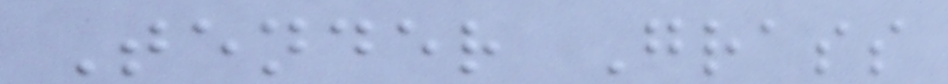Tender Grass
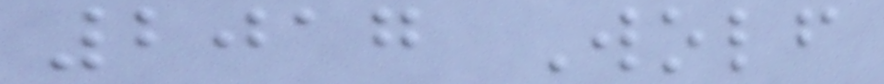2017 Wolf
